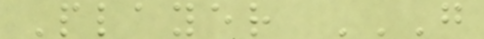Player G
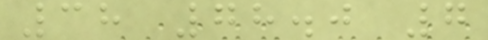38 78.0 7
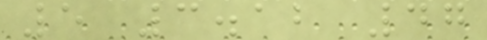5 3.12 47
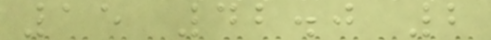15 42.0 2
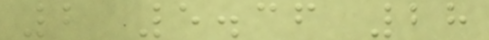2 5.36 28
